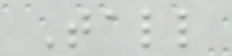Tall
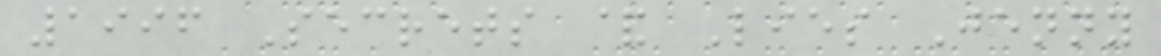1996 Secrets & Lies Jenny
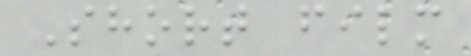Short film
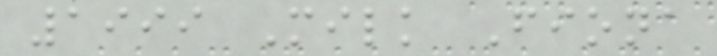1999 Milk Fiona
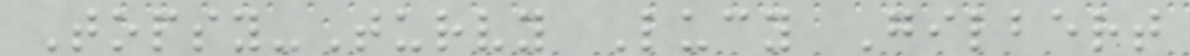Topsy-Turvy Lucy Gilbert
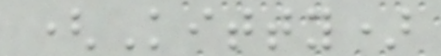(Kitty)
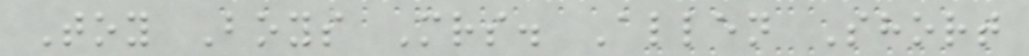Toy Boys Mrs. Allen Short
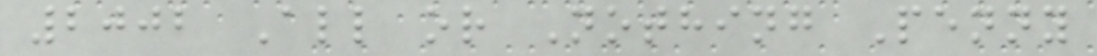2002 All or Nothing Penny
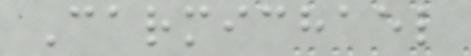Carmichael
